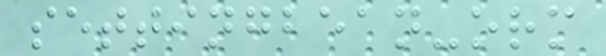settingbean-orm
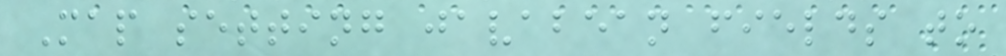Map setting javabean fields to
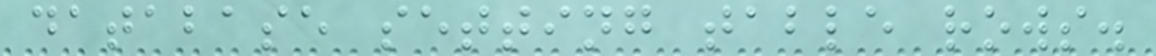database setting table rows.
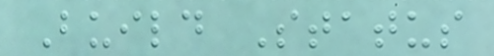Build Status
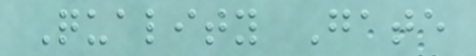Quality Gate
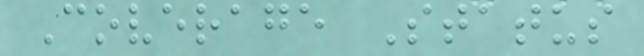Coverage Status
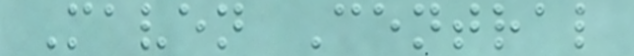Maven Central
